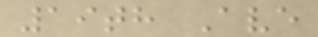19th Ave
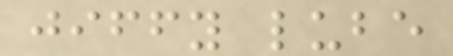jiffy lube
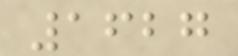1627
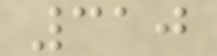310
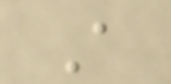A
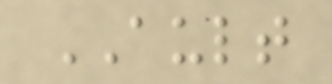AULT
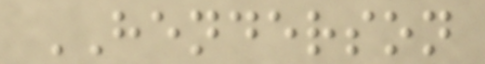HENDERSON
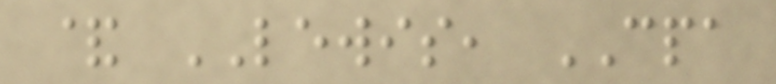& LEWIS, CPA
